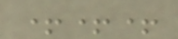+++
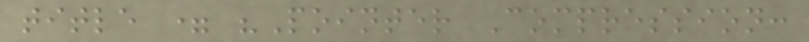title = "Pointer Compression:
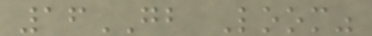16GB Loom"
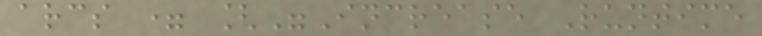arcs = ["Increase Runtime
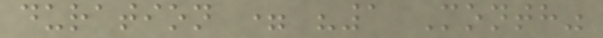duration = "1 Month"
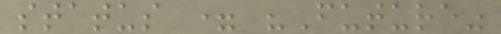status = "Future"
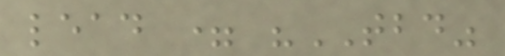lead = "TBD"
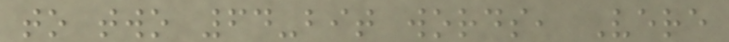to two 64-bit words, Vere
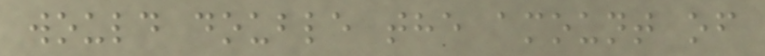would double the amount of
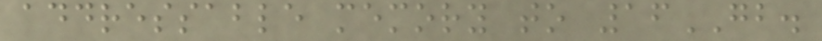addressable memory to 16GB.
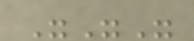"""
